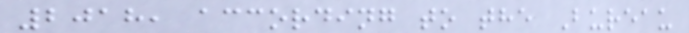2018, according to the Bureau
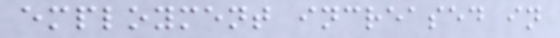employment increased in
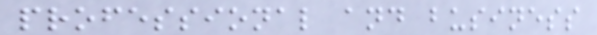professional and business
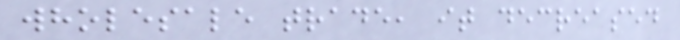wholesale trade, it decreased
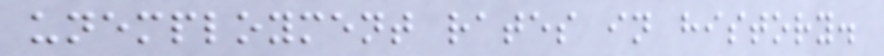unemployment rates in history.
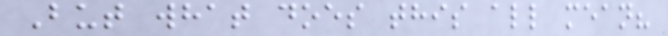But what does this all mean?
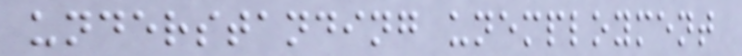understanding unemployment
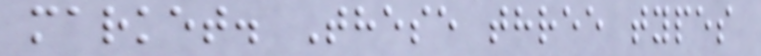market. These three types
